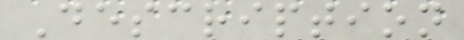Description
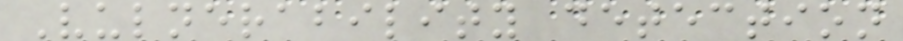Vulnerability detection
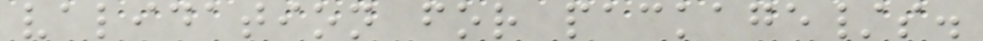validation for package/s.
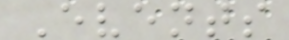Events
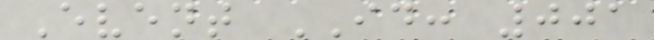Event ID: 001
